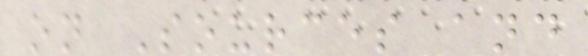on Sources and
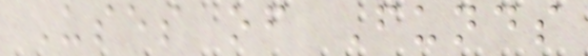Uses of Funds
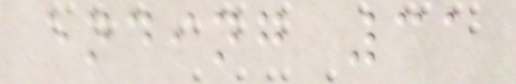ending 31
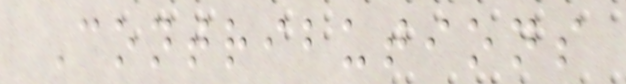Contributions
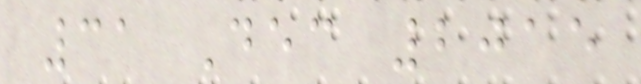31 Dec 2015
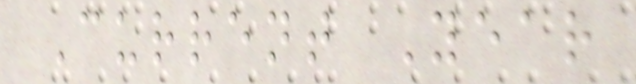Current Year
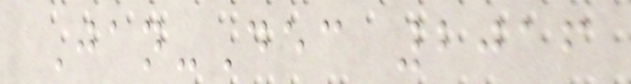Jan-Dec 2016
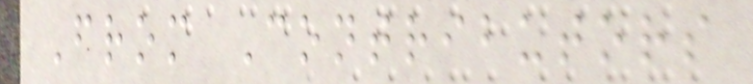From Contributors
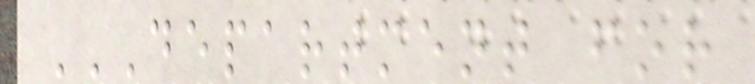DEPARTMENT FOR
